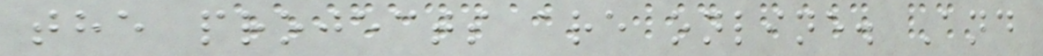the projects are online. And
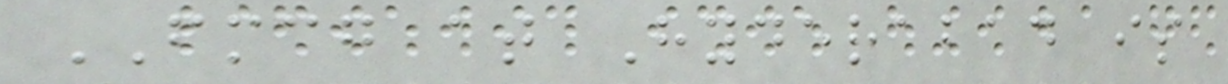FMCG at Hyderabad is
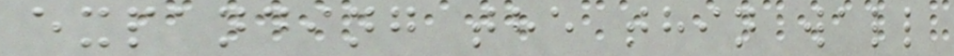expanding the thin wall
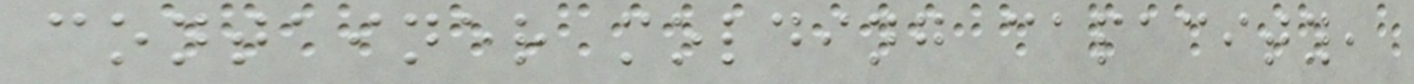container molding capacity,
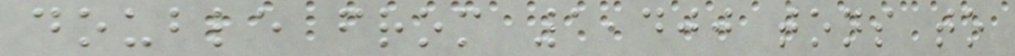double from 1,400 tons to
